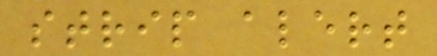strip alert
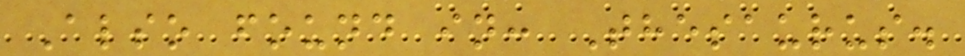Also found in: Thesaurus.
